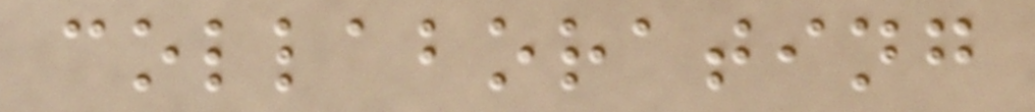collaborating
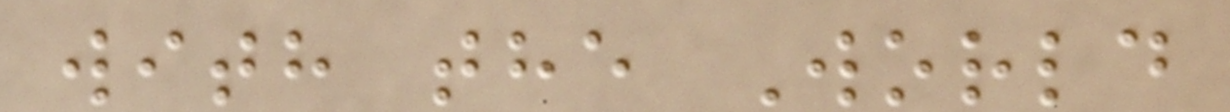with the World
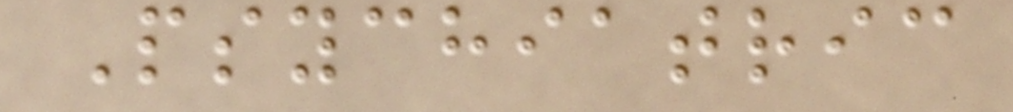Psychiatric
